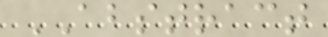ABSTRACT
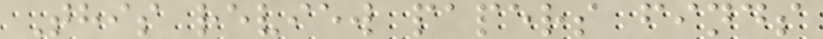This review papers finds
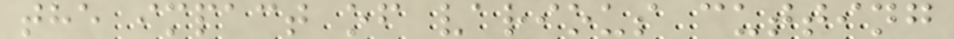the impact of various cutting
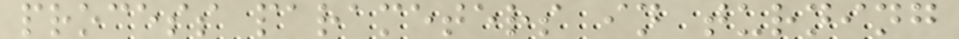process parameters in turning
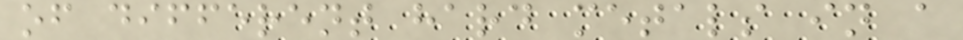of different hard metals in a
